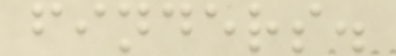finders.
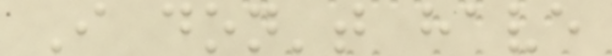I don't have
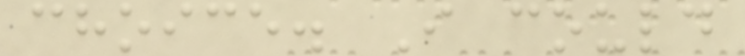choice. I could
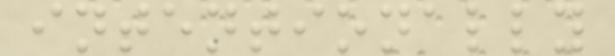intentionally
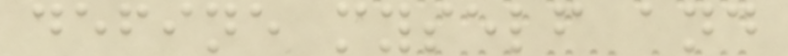define myself and
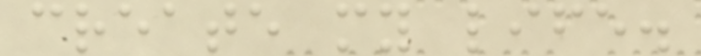create my life.
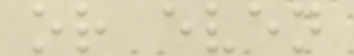or even
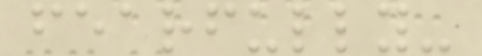fearfully-
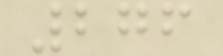276
